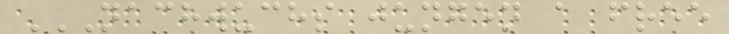NACHWUCHS JUNGEN A FREE
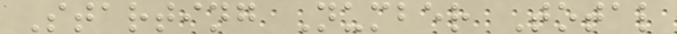Starting Number Total
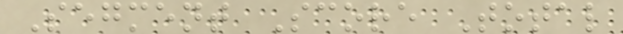Segment Score Total
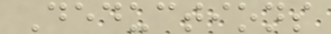Deductions
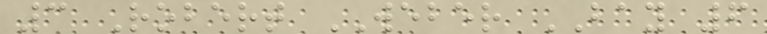3 Robert WEBER BAY 6
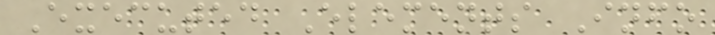Executed Elements Info
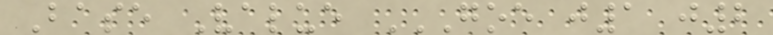Base Value GOE J1 J2
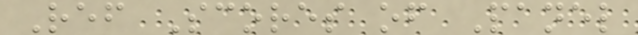Ref Scores of Panel
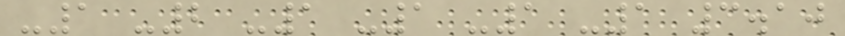-1 -2 -1 -1 -1 -1 3.10
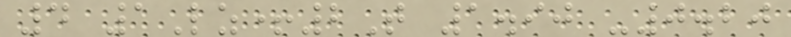4 1Lz+2T 1.90 -0.20
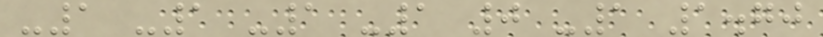-1 -1 -1 -1 0 -1 1.70
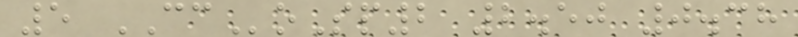5 CCoSp2 2.50 0.38
